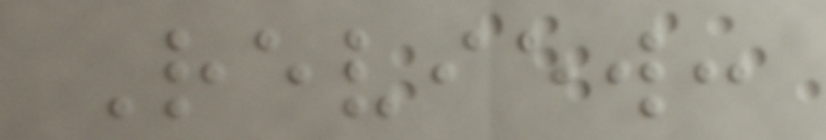Review:
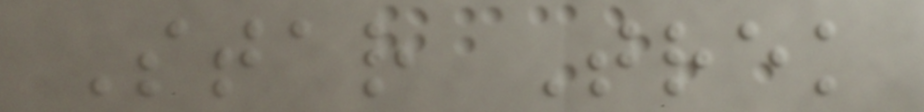Star Trek
